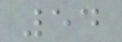54
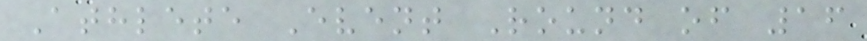Athlete Event Round of 16
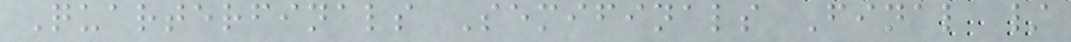Quarterfinals Semifinals Final /
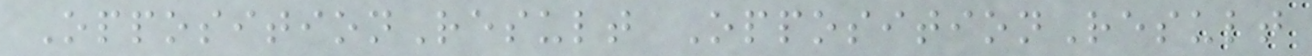OppositionResult OppositionResult
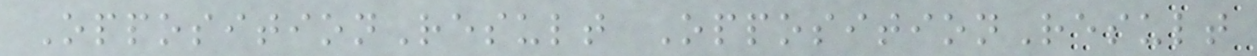OppositionResult OppositionResult
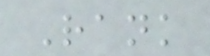Rank
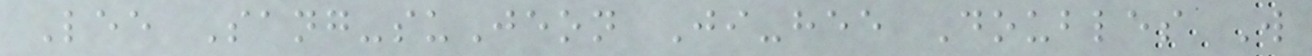Lee Sang-suJeon Ji-hee Doubles W
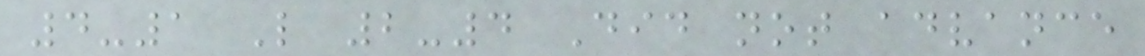4-1 L 2-4 Did not advance
